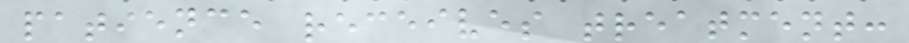patience receives treatment:
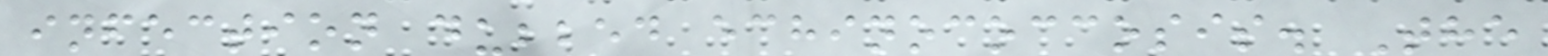infection dubbed echinococcosis. The
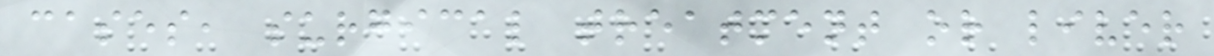cases, surgical treatment or liver
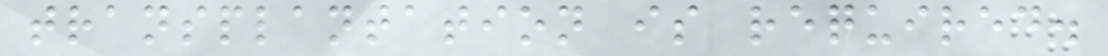transplantation is required.
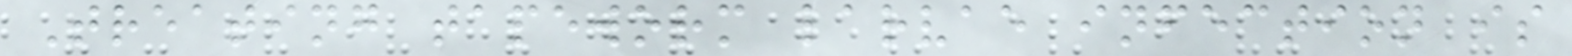Treating tapeworm larvae infection is
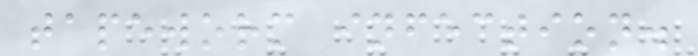tapeworm infection.
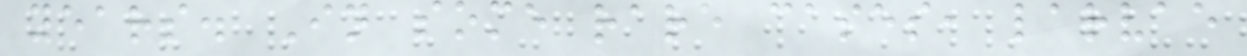years. In some rare cases, larvae
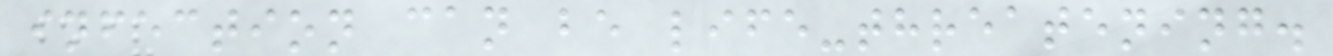infection can be life-threatening.
